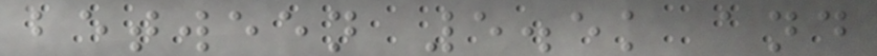between 5.5k and
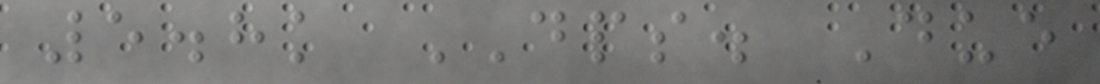5.8k DPS. Due
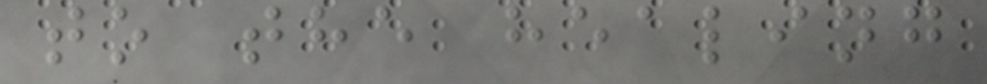to the healing
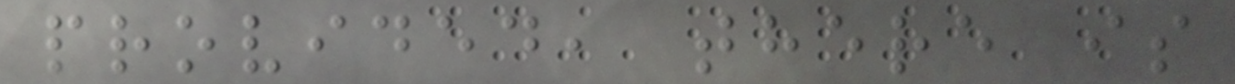provided, there is
